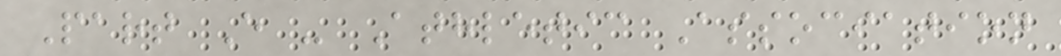Part E - Athletic Association
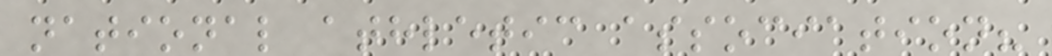national athletic association?
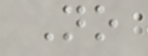No
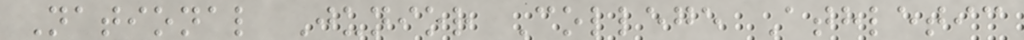National Junior College Athletic
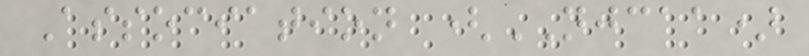Association (NJCAA)
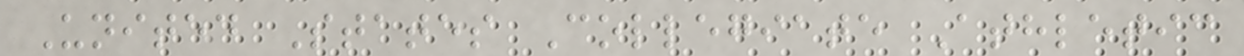United States Collegiate Athletic
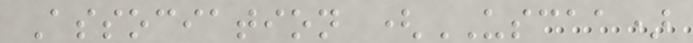Association (USCAA)
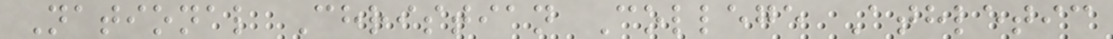National Christian College Athletic
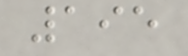195
